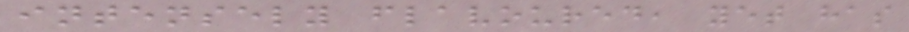intensely flavoured, yet has
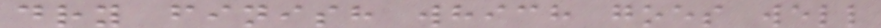dry finish which goes well
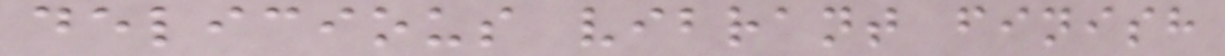delicious vibrant finish
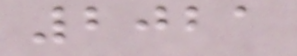2021
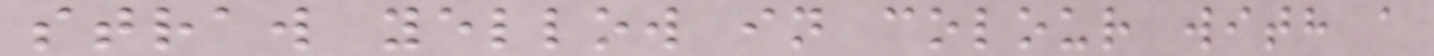straw yellow in colour with a
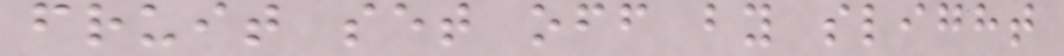fruit set off by slight
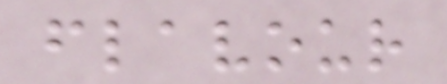flavour
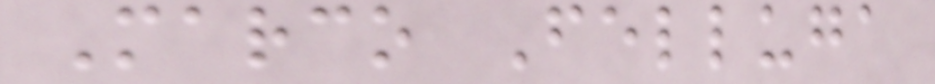Marco Felluga
